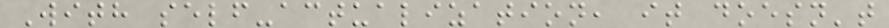With self-actualization, it doesn't
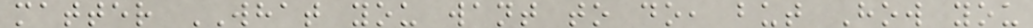matter WHAT you want to do, but How you
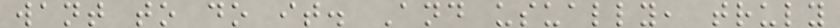want to do it. And usually, truly
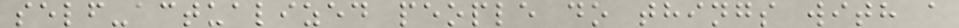self-actualized people do things with a
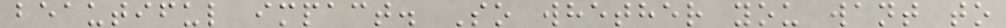beautiful impact. So whether you want to
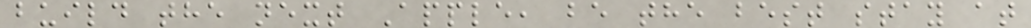build the next Apple, be the best stay at
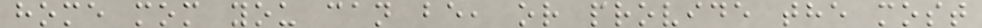home mom you can be, or provide the most
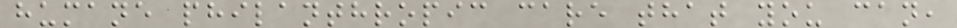humane philanthropic care that you can,
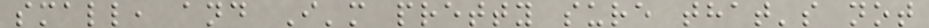small, and I'm pretty sure that's not
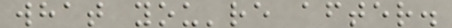what you're after.
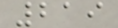219
